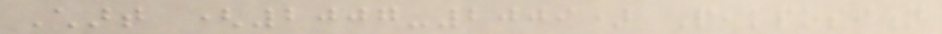Chart (2007-2009) Peakposition
